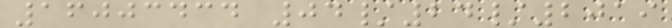16003434 04/24/2019
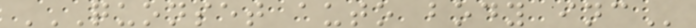QUONSET AUTO BODY INC
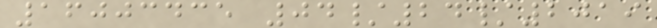16003435 04/24/2019
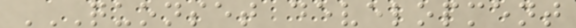QUONSET DEVELOPMENT
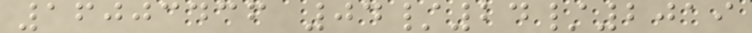16003436 04/24/2019
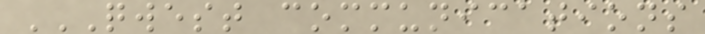QWEST COMMUNICATIONS
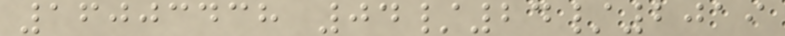16003438 04/24/2019
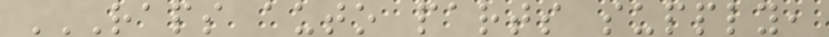RAPS AUTO PARTS SUPPLY,
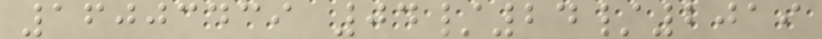16003439 04/24/2019
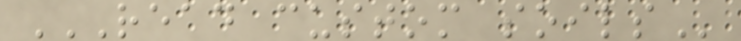READ CUSTOM SOILS
